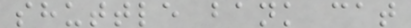shuttle bank cat
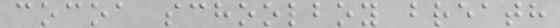cocoa schoolboy breath
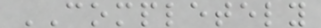COMPLETELY
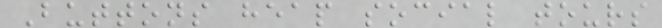Buttons heap social tours
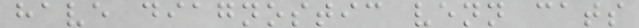have diagnostic venn cats
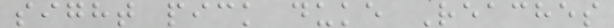sight pick duke Reaches
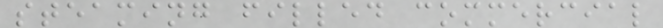steaming filled commercial
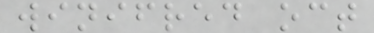winifred oct
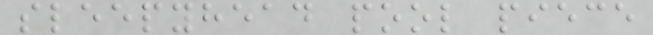sleepyhead pool piece
